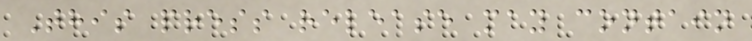This press release may contain
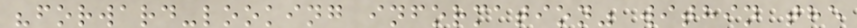"forward-looking information" within the
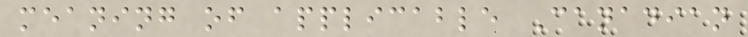meaning of applicable Canadian
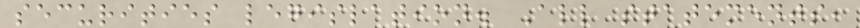securities legislation. All statements,
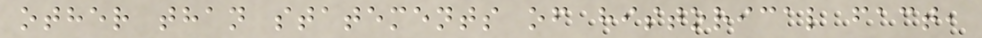other than statements of historical fact,
